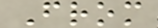From
